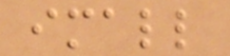imall
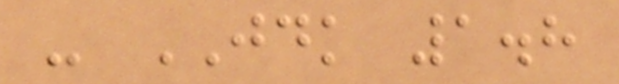- JDK 1.8
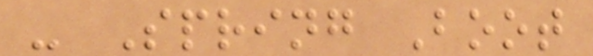- Spring Boot
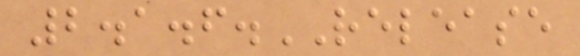2.1.6.RELEASE
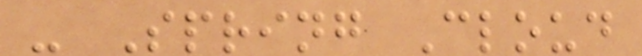- Spring Cloud
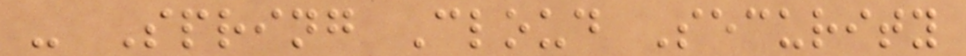- Spring Cloud Security
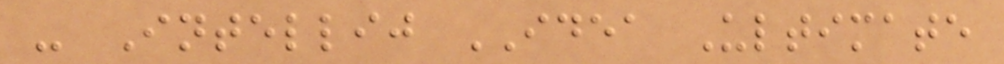- Intellij IDEA Ultimate
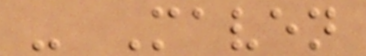- Maven
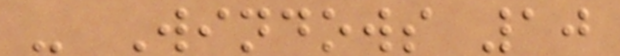- Windows 10
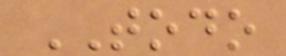TODO
